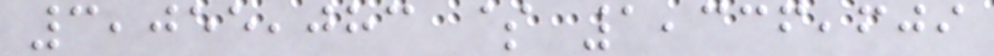3,055,083 $ 1,336,609
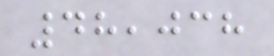48,038
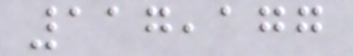117,177
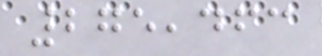275,463
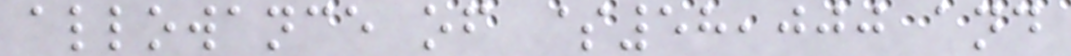allowance of $58,000 and
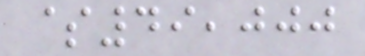$49,000
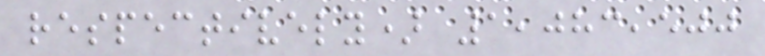respectively) 1,083,500
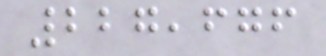227,676
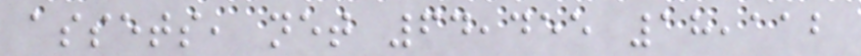assets, net 64,455 18,112
